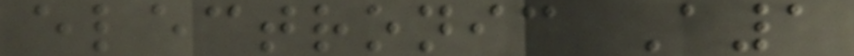electronic A1
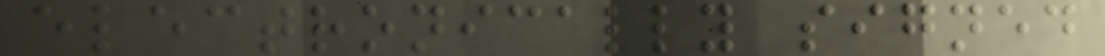electronically signed
